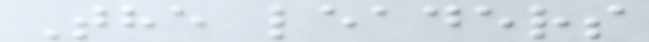The leaders
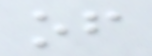of
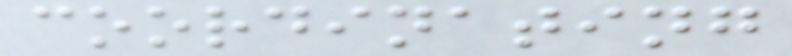coordinating
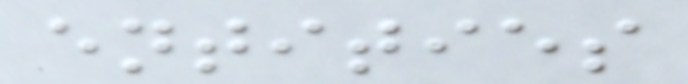entities
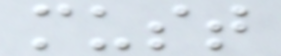must
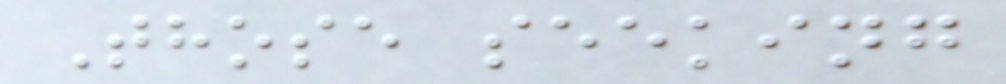Those seeking
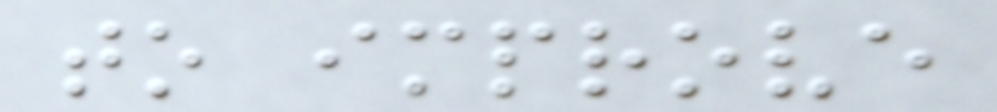to improve
